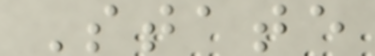State
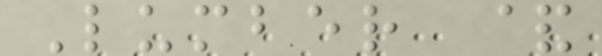Lumber &
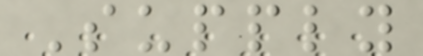Supply
